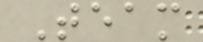Team
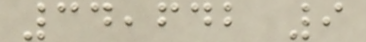34,642 9
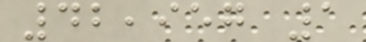42,957 1
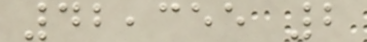42,355 2
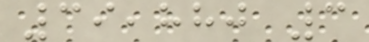39,880 3
